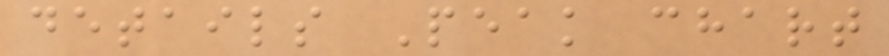details Peak chart
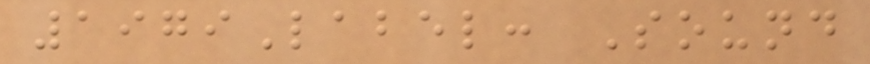1979Label: Sound
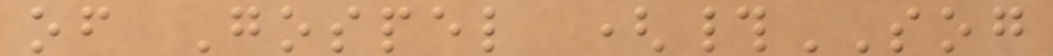of Gospel (#SOG
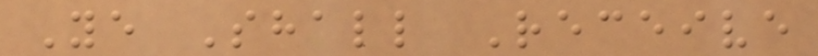Ye Shall Receive
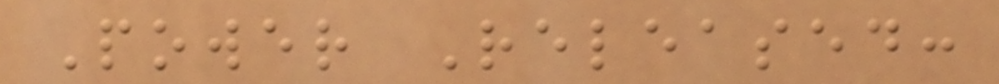Power Released:
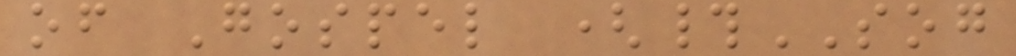of Gospel (#SOG
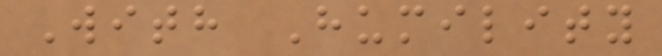With Humility
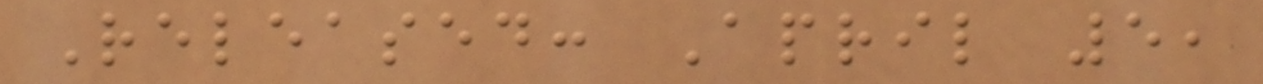Released: April 5,
